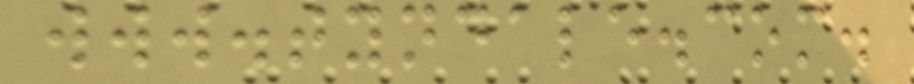www.tyndale.com.
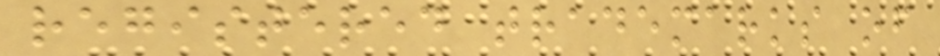registered trademarks of
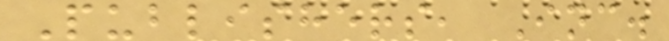Publishers, Inc.
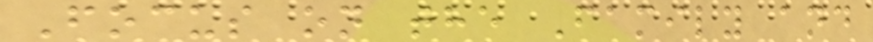Focus on the Family and
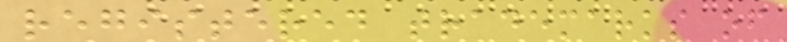registered trademarks of
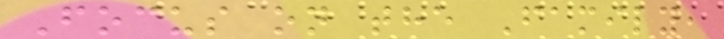Focus on the Family,
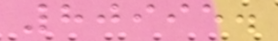80995.
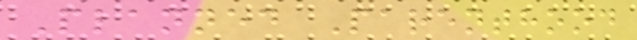Planned Parenthood
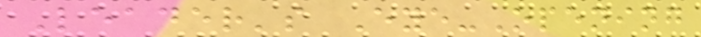Leader's Eye-Opening
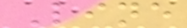Line
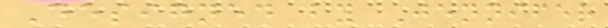Designed by Jennifer
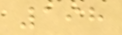198
